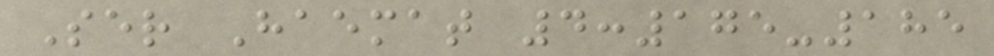Ser Haemat 4:175-185
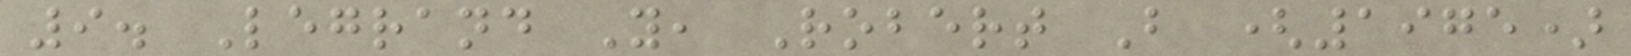9. Legrand Y, Robert B (1975)
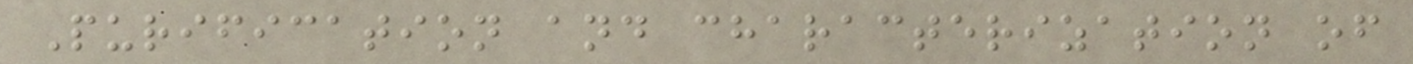Purification and characterization of
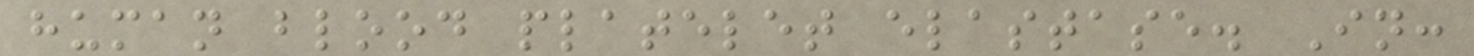human blood platelet elastase. In:
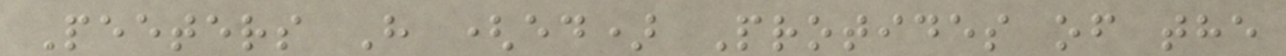Peeters H (ed) Protides of the
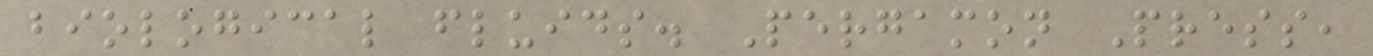biological fluids. Pergamon Press,
